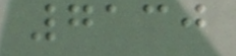7130
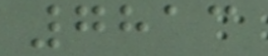7813
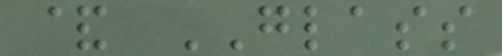& GLASS
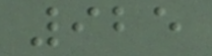925
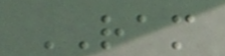RAM
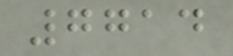7714
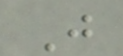J
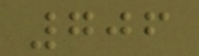706
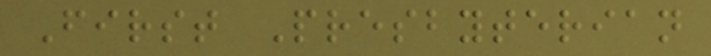First Presbyterian
